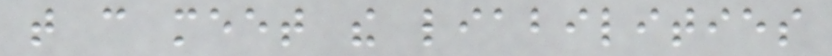that can meet the liabilities
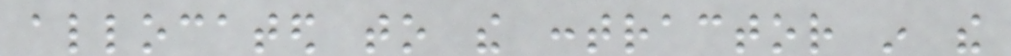allocated to the contractor in the
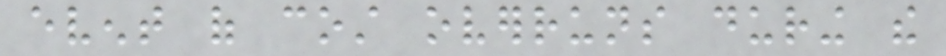event of cost overruns during the
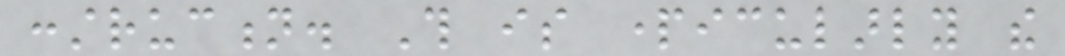construction. This is particularly the
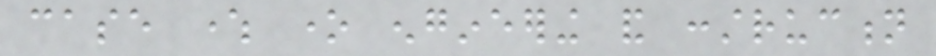case where one engineering and construction
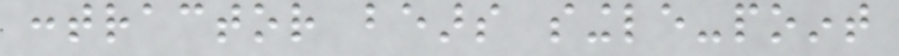contractor bears single-point
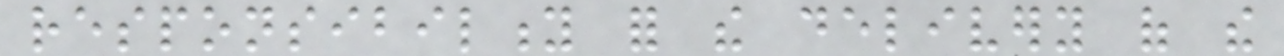responsibility for the delivery of the
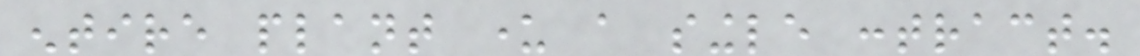entire plant under a single contract.
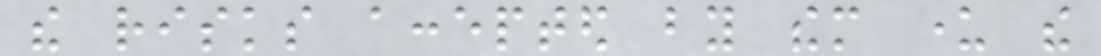the risks accepted by them under the
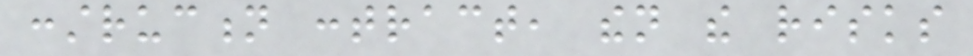construction contract, then the risks
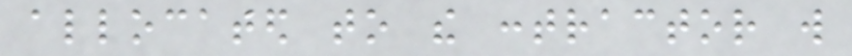allocated to the contractor will
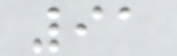91
